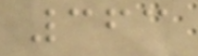363
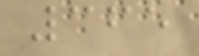365
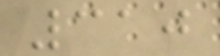310
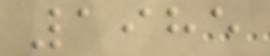1985
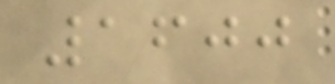1600
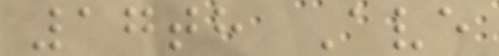17th Ave
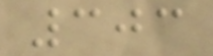303
